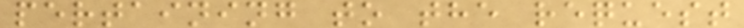pertaining to the request
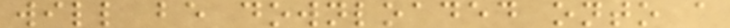will be downloaded onto a
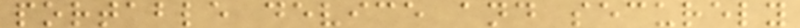portable device and securely
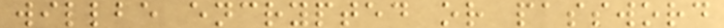willbe encrypted or password
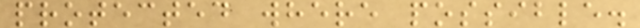protected where possible.
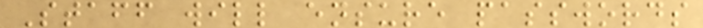Staff will ensure passwords
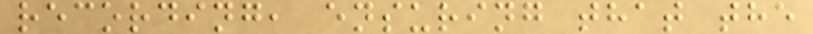recording, ensuring that the
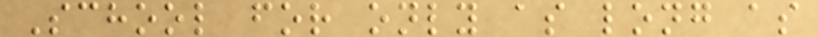School for only as long as
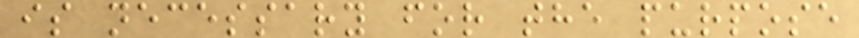is necessary for the purpose
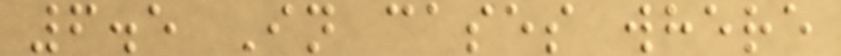6.5 In cases where
